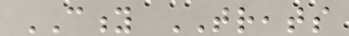CITY TREATS
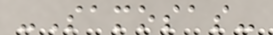-Samosas-
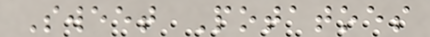Sweet Potatoes
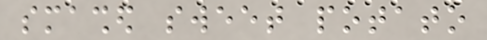smashed sweet potato
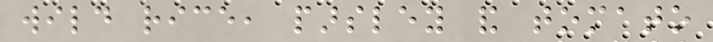wild rice, parsley and tomato
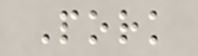Pork
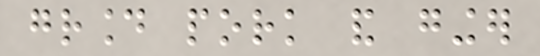ground pork and ginger
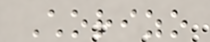Chorizo
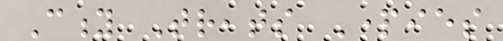City Treats Parties
